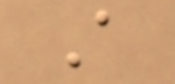A
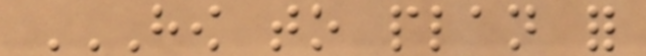HOW TO PLAN FOR
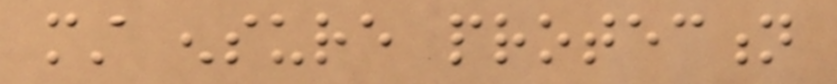must ensure protection
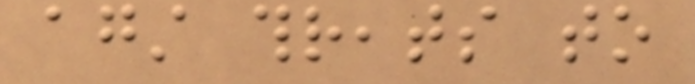against threats to
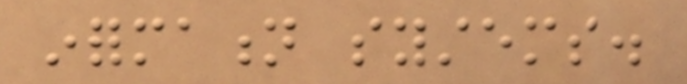information systems.
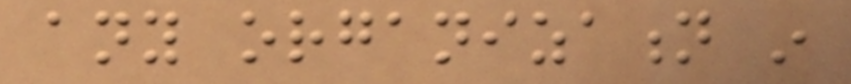any organization in
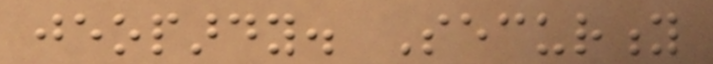jeopardy. Security
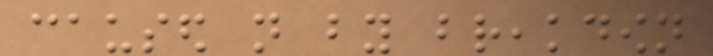caused not by breakdown
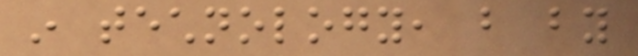in technology, but by
